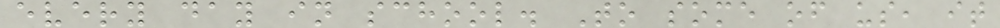every day in school. To some of us, it
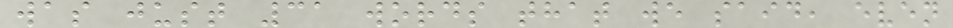was just 31 words that we said, even
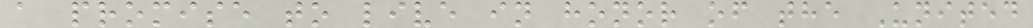a promise to live in honor of the United
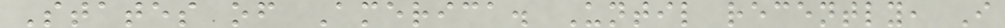States of America. Until recently, I
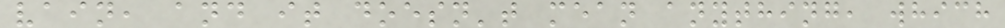vain, and it doesn't mean anything, which
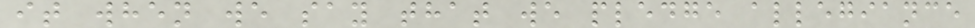it when we say that we pledge allegiance
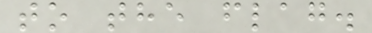to the flag.
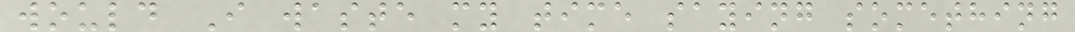would I waste my time saying something
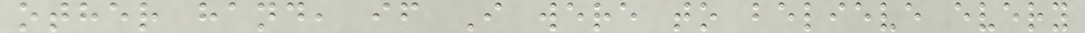other hand, if I were to believe every
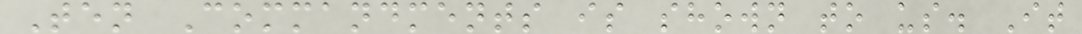Ten Commandments is shown to us. It
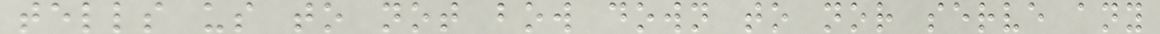tells us to not bow down to nor serve any
